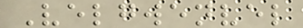Velgwenvel
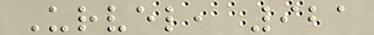Urvel, 921
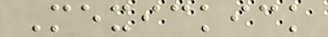Mexickick
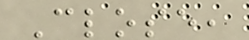Close,
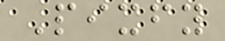Pixfy
